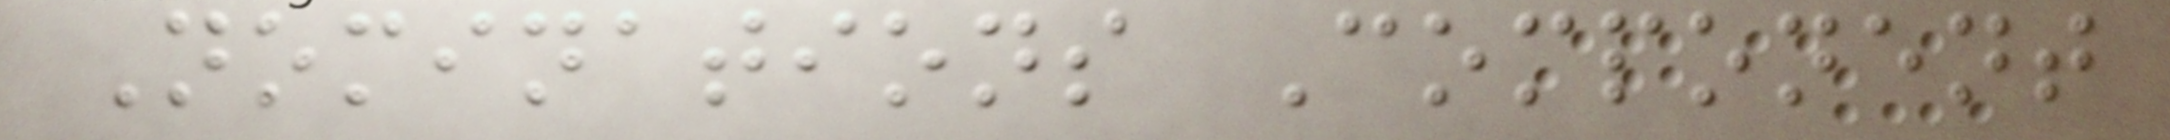Nominations Component
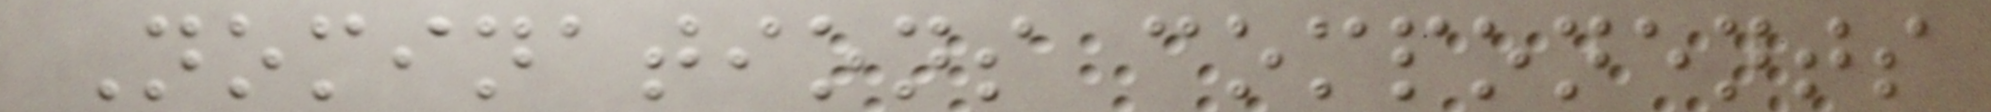Nominations components
